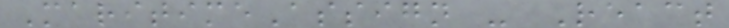MaritimeAssign - React
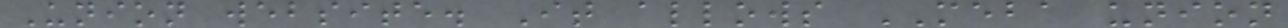Union website. It allows MEBA union
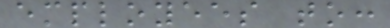employees to:
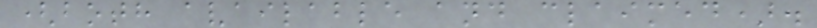(both available and claimed).
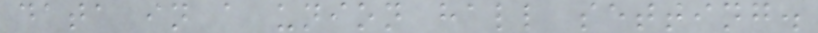data in a union hall setting.
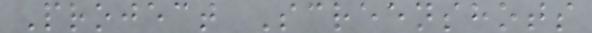Project Screenshots
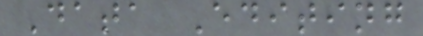Data Editing
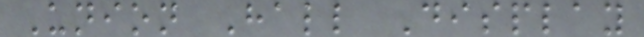Union Hall Display
